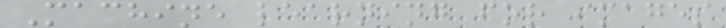Machine learning for images
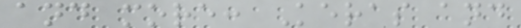and more: Keras and
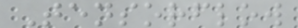Tensorflow
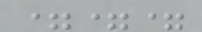===
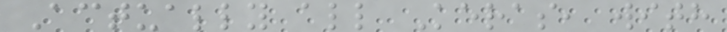Actually all Keras, with
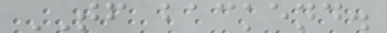TF backend.
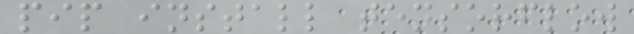pip install tensorflow
